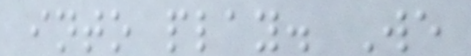into play. We
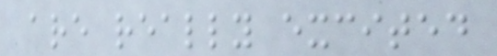are really excited
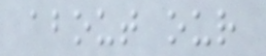about our
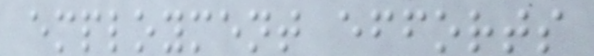employment efforts
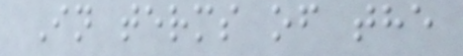In terms of the
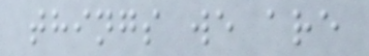things we are
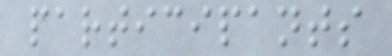participants
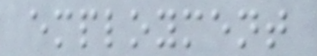employment
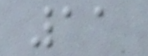11
